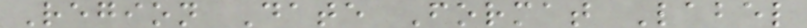Region Date Format Label
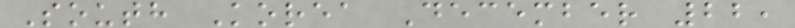South Korea December 22,
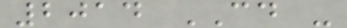2014 CD -
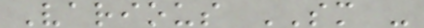Various SM -
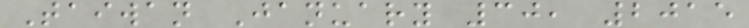Taiwan January 30, 2015
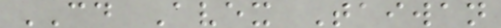CD Avex Taiwan
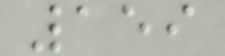159
